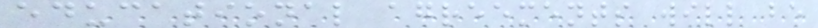educational agreements will be
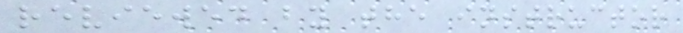reviewed by the instructor
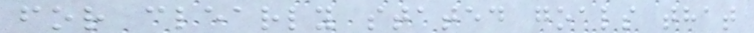for clearly stated goals that
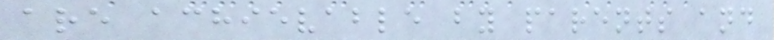are achievable by parents and
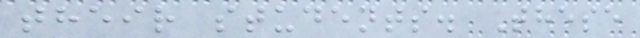their students. These
